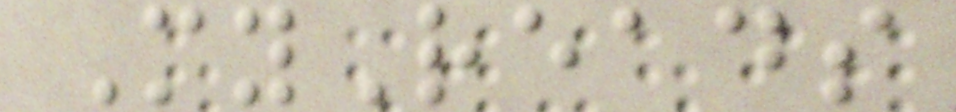MyReads
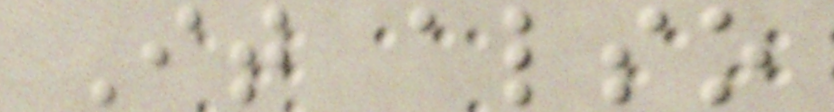It also
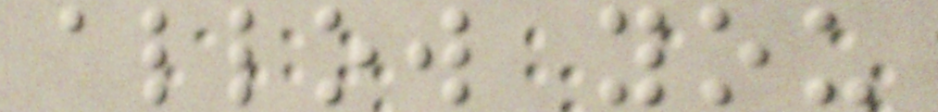allow you
